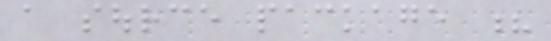a source package ?
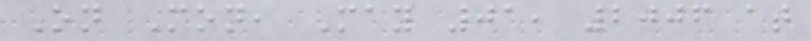On Mon, May 01, 2006 at
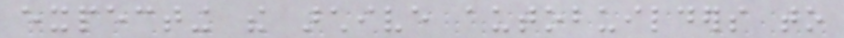expecting the archive autobuilders to
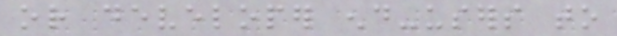or developer end-users to
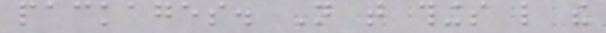packages. Not that things like the
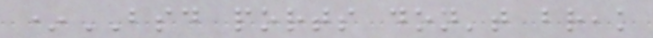*BSD ports don't break
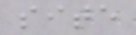site
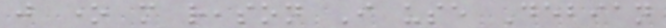just one more reason I use Debian
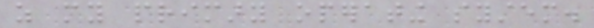as my primary operating system.
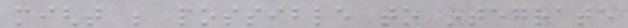might be possible to integrate
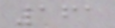161
